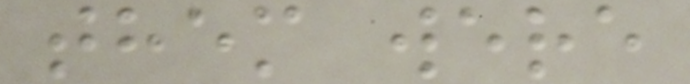them were
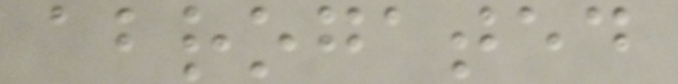abrogated
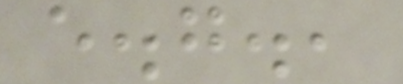e.g.,
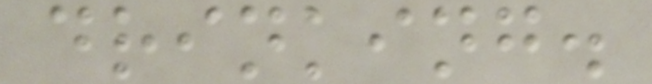drinking.
